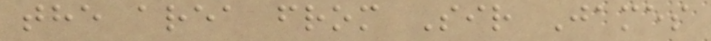the area from Sir James
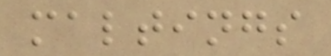maltings
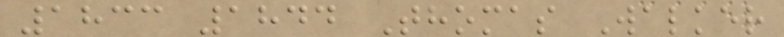1833 1844 Thomas Walker
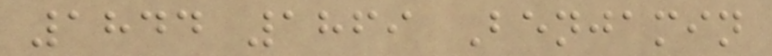1844 1869 Benjamin
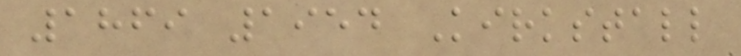1869 1954 Kirkstall
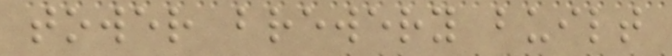tower brewery built
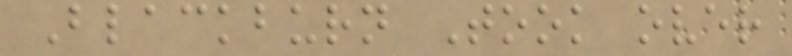Blackburn Took over
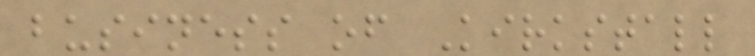business of Kirkstall
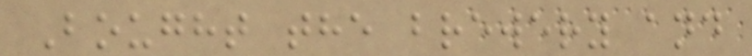Bought the brewery and
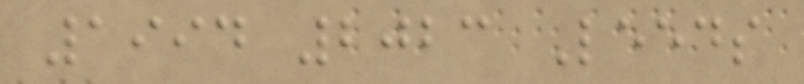1994 2023 Leeds
